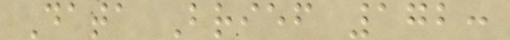Data Brief 172:
